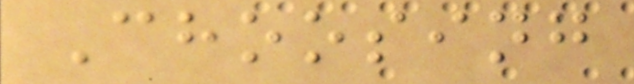Choosing
